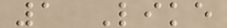1 Like
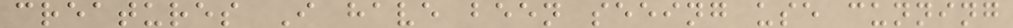creatures I have been seeing use cunning
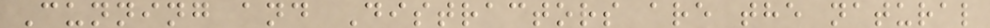Cunning and Distractors are the natural
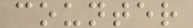counter
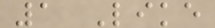1 Like
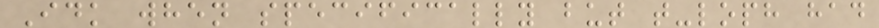Idk when specifically but t-loph had
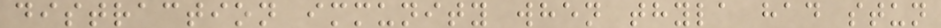distraction immunity when thyla had stun
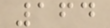164
